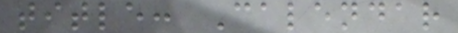title: Calendar
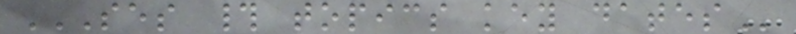SES # TOPICS KEY DATES
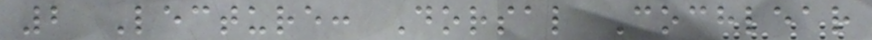2 Lecture: Dorsal Cochlear
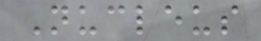Nucleus
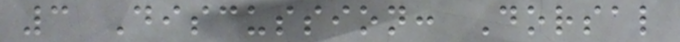3 Discussion: Dorsal
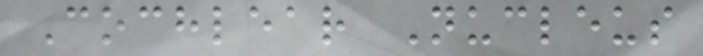Cochlear Nucleus
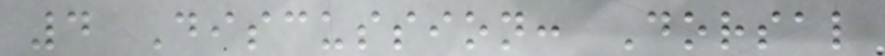4 Discussion: Dorsal
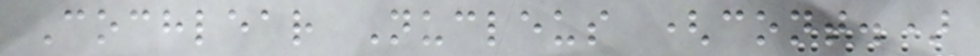Cochlear Nucleus (cont.)
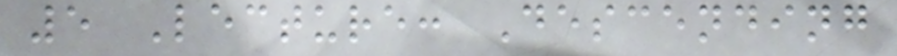5 Lecture: Descending
